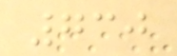730
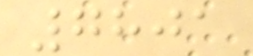7801
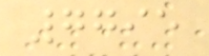7795
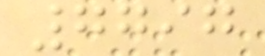7797
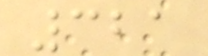321
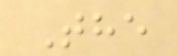The
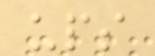ups
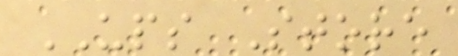UPS Store
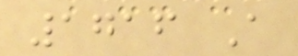1716 A
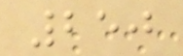250
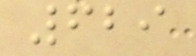629
